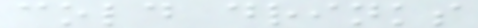cold drinks
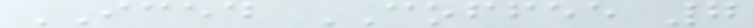ICED COFFEE 7
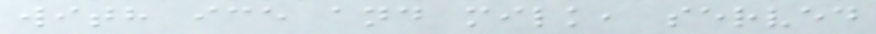with ice and milk, served
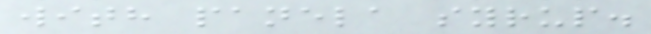with panela syrup.
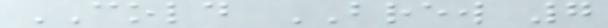COLD BREW 7
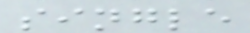single
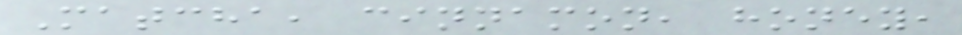Matcha, cinnamon, honey,
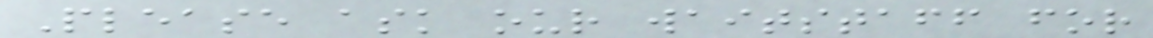Please ask our waitstaff for
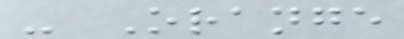- Orange
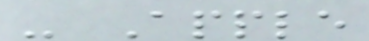- Apple
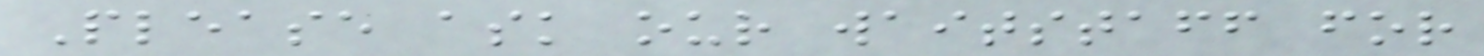Please ask our waitstaff for
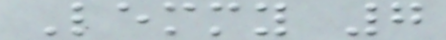Lemmy 7
